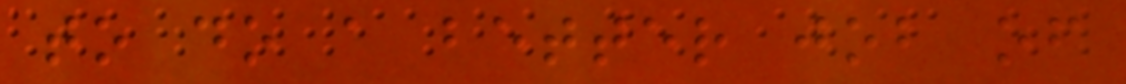to do a better job of
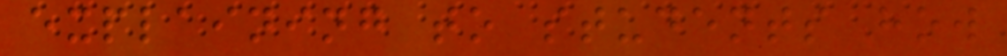explaining to students how
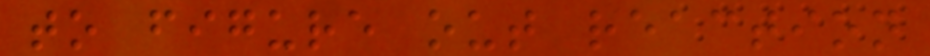to figure out reaction
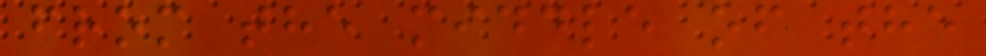from the middle of the
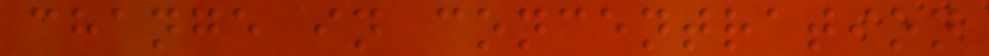change in concentration
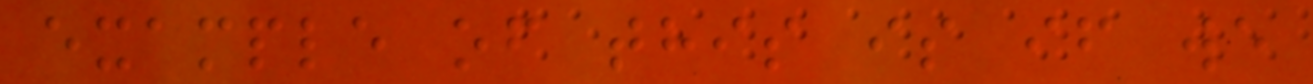example of this is if we
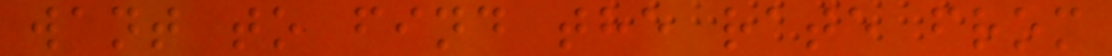want to find the rate from
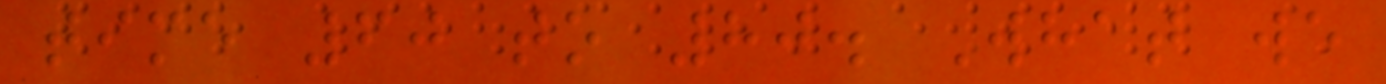time 60 to 80. What we
